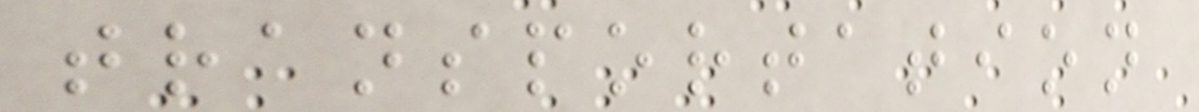transportation
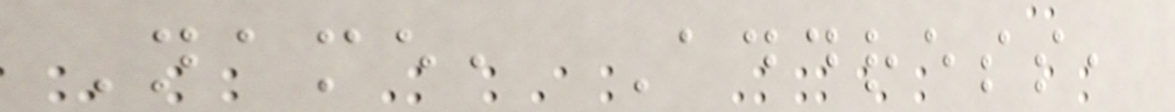Name, Address,
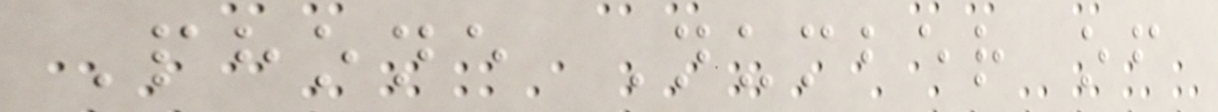Phone Number of
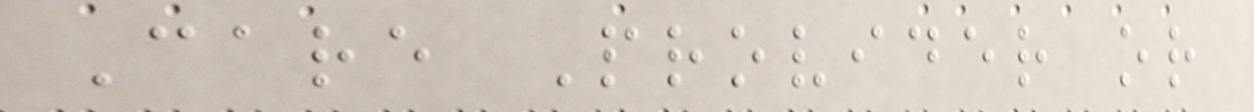Care Provider or
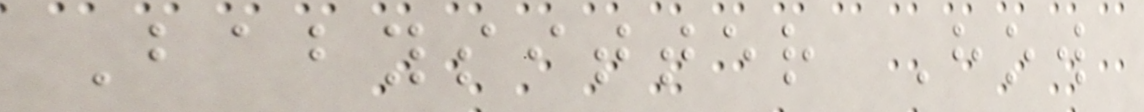Babysitter How
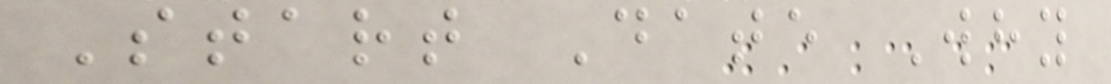Start Date Why
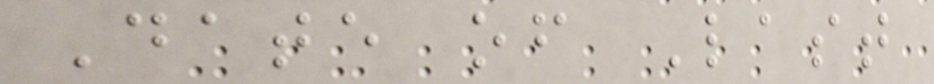Date of Last
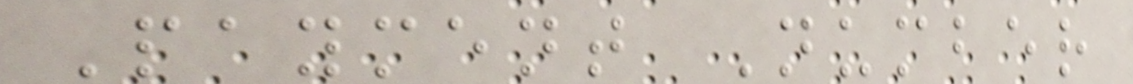Payment Number
